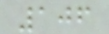106
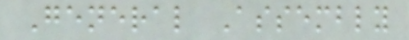General Assembly
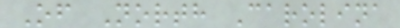Of North Carolina
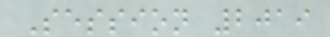Session 2019
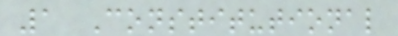1 Constitutional
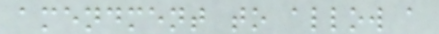amendment to allow a
